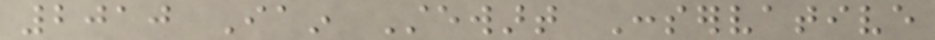2010 Iain Stewart Conservative
